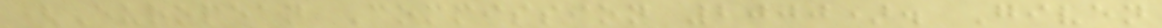(European Commission 2000). Given
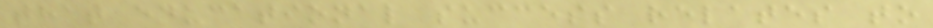that educational success relates to
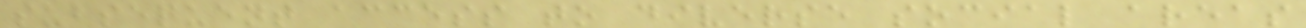subsequent access to diverse social areas
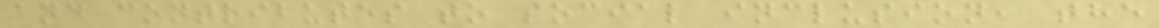and contributes to social inclusion, the
